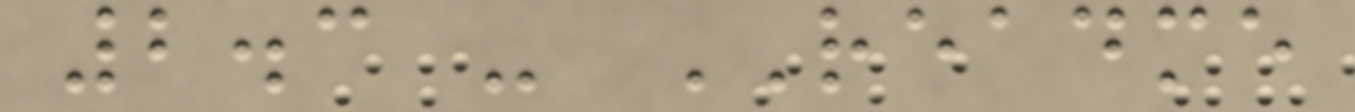2.3 - README
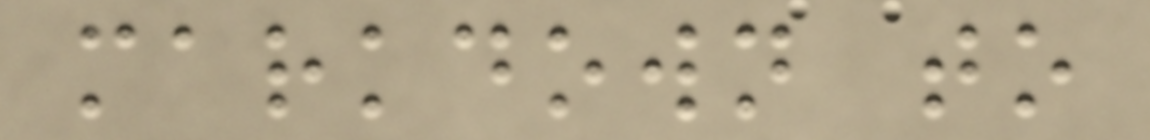markdown to
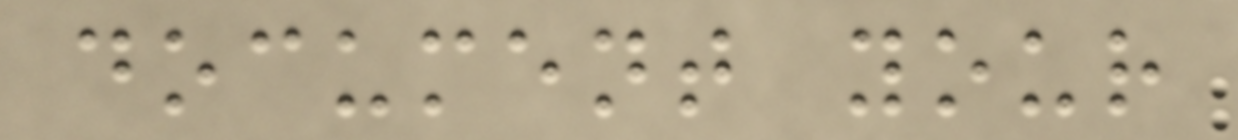document your
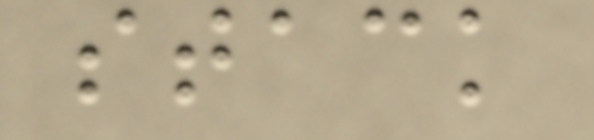stack
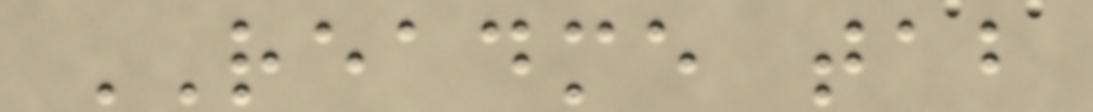README tab
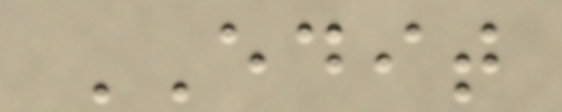EDIT
